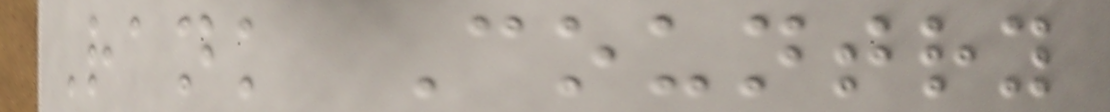Rank Country
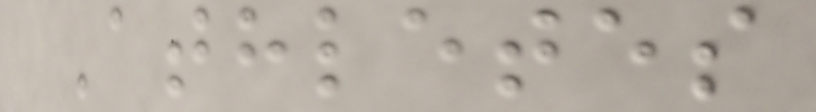Athletes
